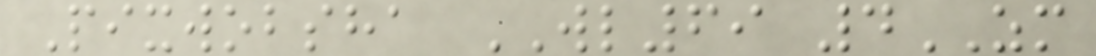Pixwobsha WL69 4ZM
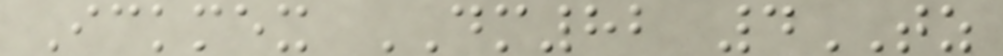Ickmex DM82 4TZ
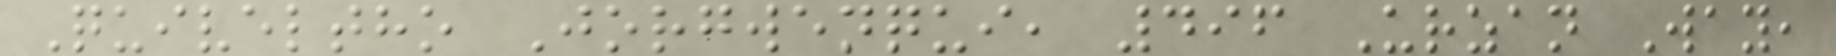Quiveltho Jorgwenqui, 496 Urzan Way,
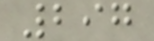297
